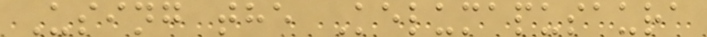Using the Kelumapusaura
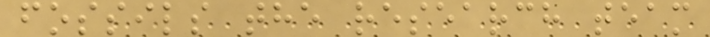fossils the research team
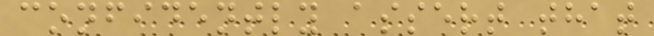confidently assert that
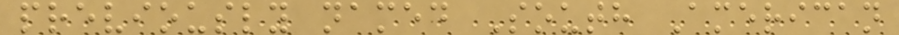previously named South American
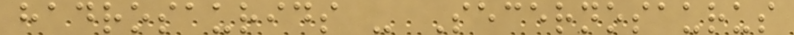hadrosaurids - Secernosaurus
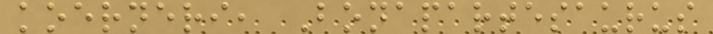koerneri, Bonapartesaurus
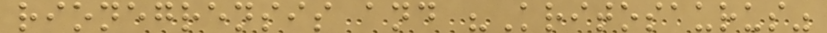rionegrensis and "Kritosaurus"
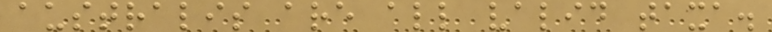australis are all valid taxa.
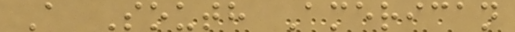A South American
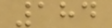184
